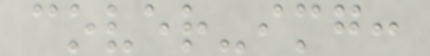cover-img:
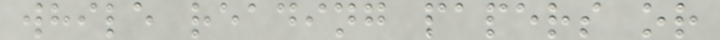while reading papers or
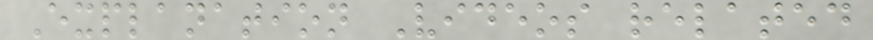Explanation Videos related
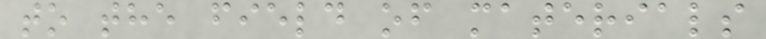to the field of materials
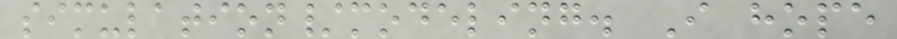simulation/modeling. I hope
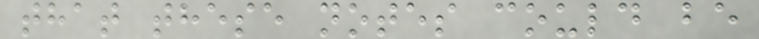that these notes could be
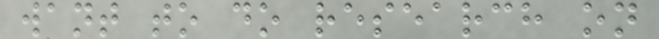want to do research on
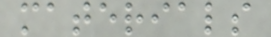materials
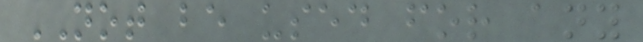NOT be used for any
